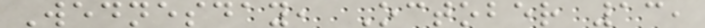Wednesday, October 13,
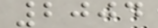2004
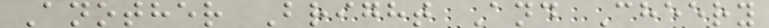Another Bright And Cheery
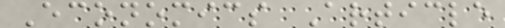Economics Article
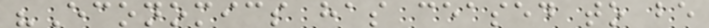"Economics has ceased to be
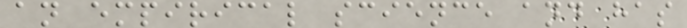an empirical science and has
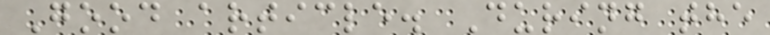Good article. During the
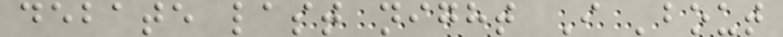debate last night I 'bout
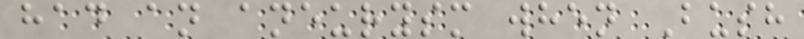had an aneurysm when Bush
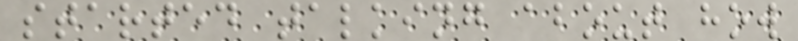started talking about how
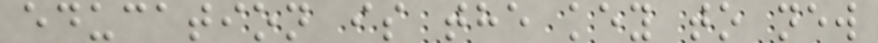education is the key to new
